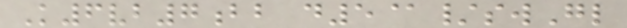K6vb7bb d5@/swGl
